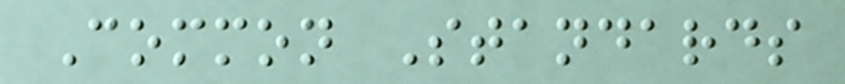Common Standards
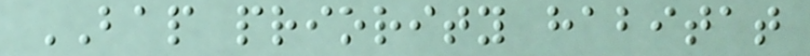BAP priority habitat
